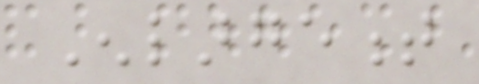Enlargement
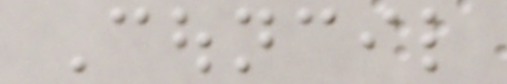Council
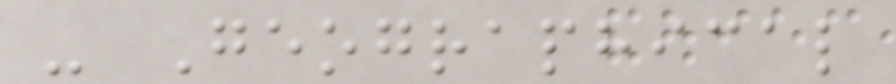- Geographical
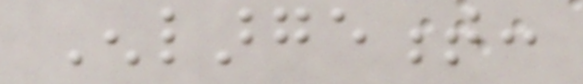Enlargement:
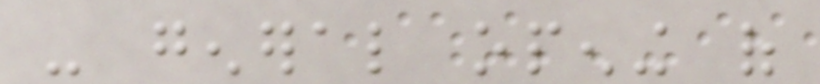- general opening of
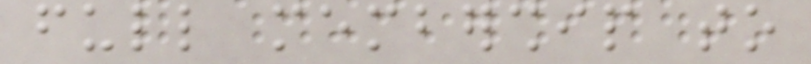full membership to
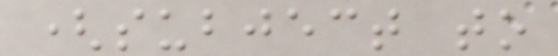(subject to
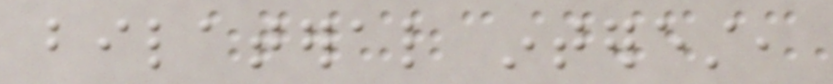bilateral interest,
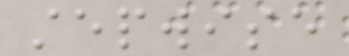stepwise
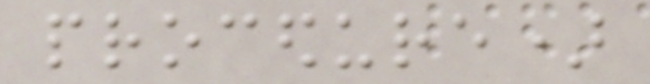procedure)
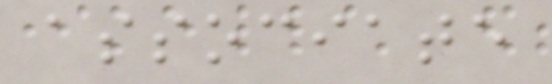associate
